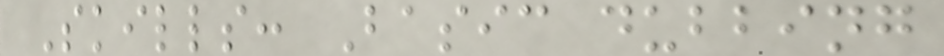Skills: Basic dubbing
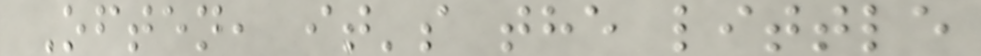Often, it's the little
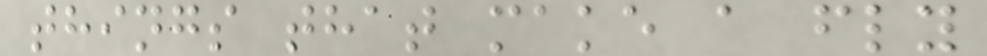things that make a fly
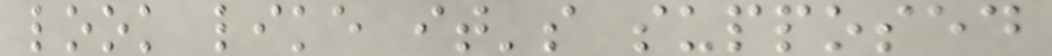look like it's supposed
